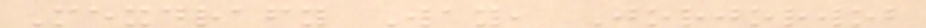Mexdrafy Way, Jorjorwob
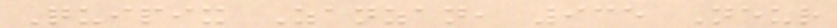Quipix Zanzan, 935 Neur
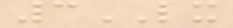3LX
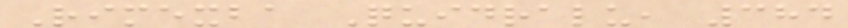Rimexba Quidralu, 384
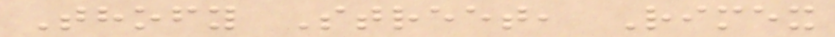Thofy Street, Rimex
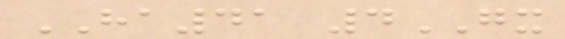HA41 4GX
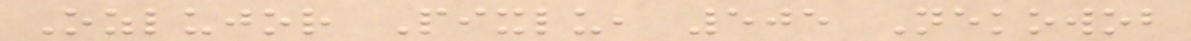Ozlujor Pixlu, 505 Nekowob
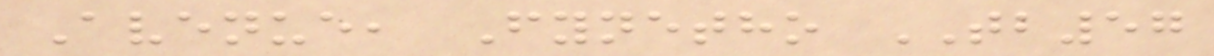Avenue, Fynetho TB57
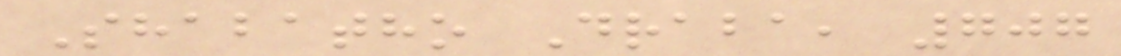Shabatho Draba, 707
